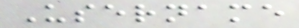Username
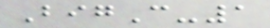BigC-1
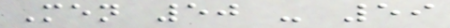Men 50 - 59
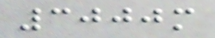3000m
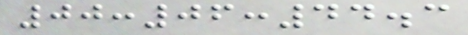00:06:44.3
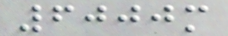6000m
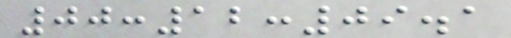00:12:09.1
